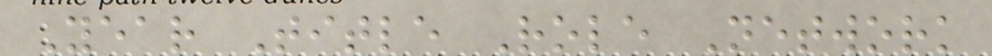Year Title Role Network
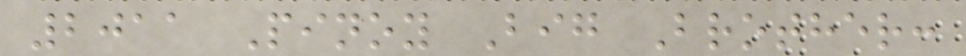2011 Pinoy Big Brother:
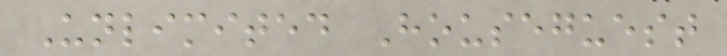Unlimited Houseguest
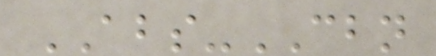ABS-CBN
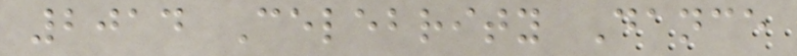2014 Celebrity Dance
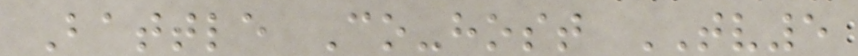Battle Co-host TV5
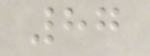87
